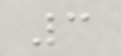3
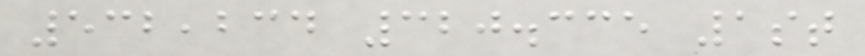532,234 320.335 1st
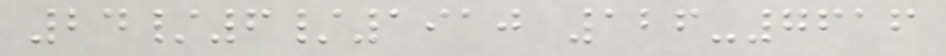24/6/1910 126-7616
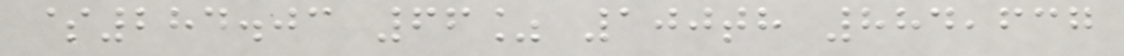$284.03 66% 100th 884,637
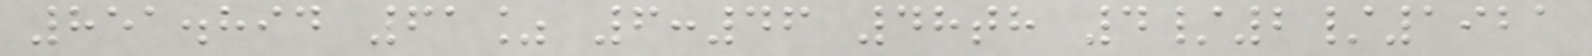851.894 61% 6:46 48th 4/2/1921
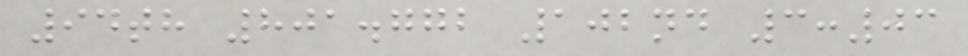94th 801.772 102nd 3:03
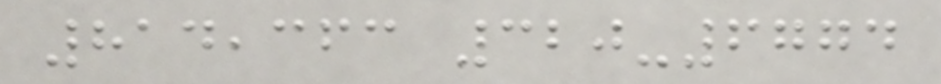814,363 320-6774
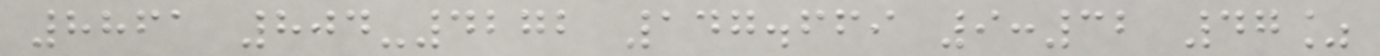8861 804-4272 147.669 9:32 47%
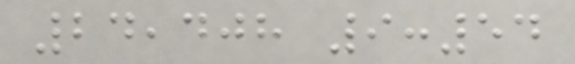24,408 9:54
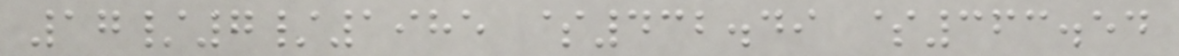17/7/1985 $432.49 $363.54
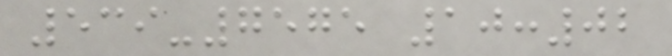539-7575 10:02
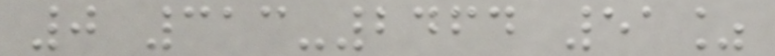0 313-2464 51%
